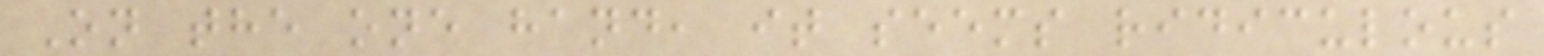On the one hand, it seems ridiculous
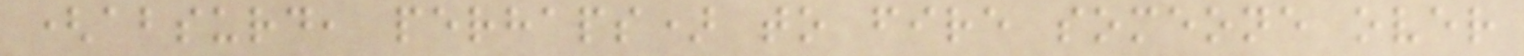(absurd, perhaps) to fire someone over
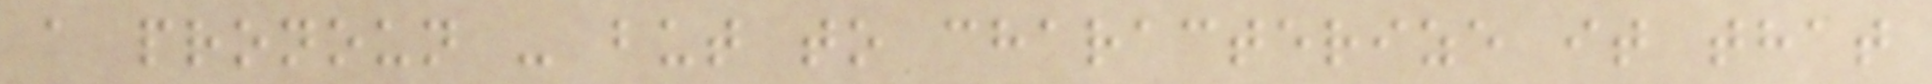a pronoun - but to characterize it that
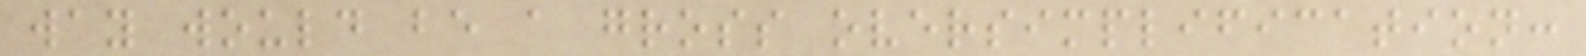way would be a gross oversimplification:
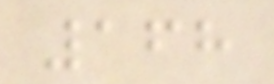168
